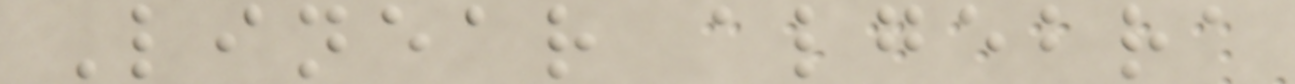Linear algebra
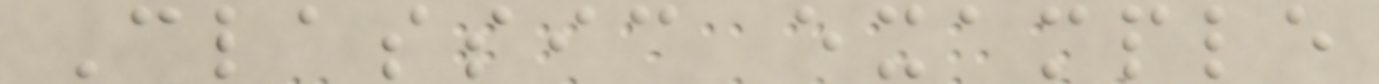Classic example
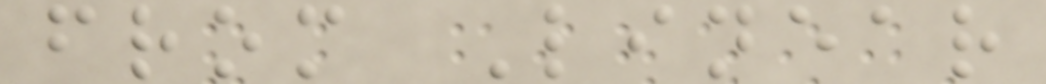from Linear
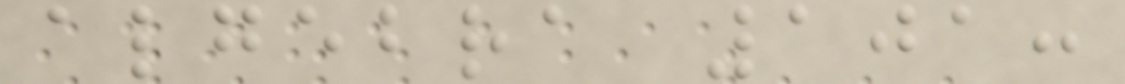algebra 101:
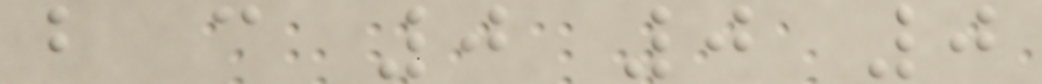b c 0 0 0
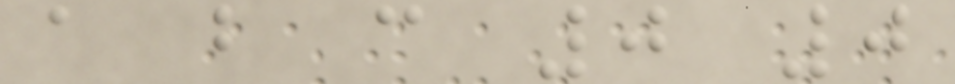a b c 0 0
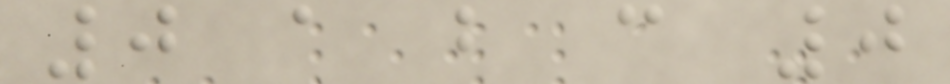0 a b c 0
